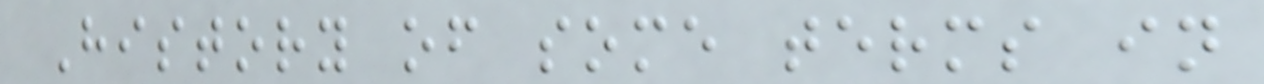History of some terms in
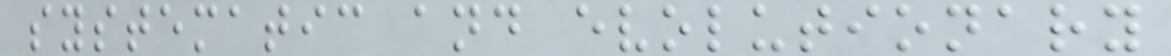systematic and evolutionary
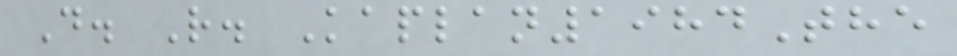D. R. Kaplan1984The
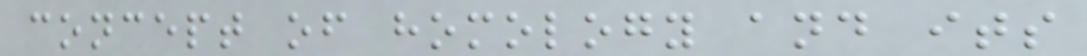concept of homology and its
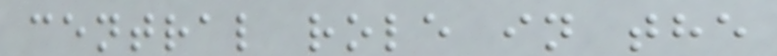central role in the
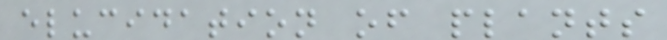elucidation of plants
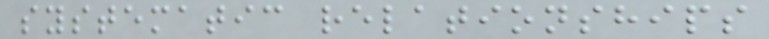systematic relationships
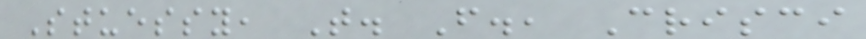Stuessy, T. F., Crisci
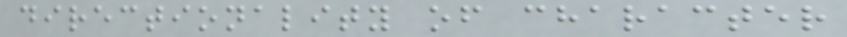directionality of character
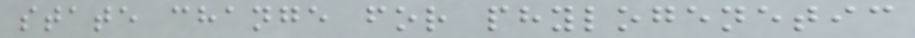state change for phylogenetic
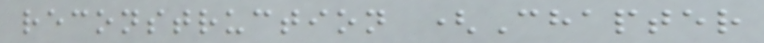reconstruction (Chapter
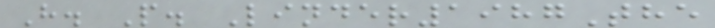H. P. Linder1987The
